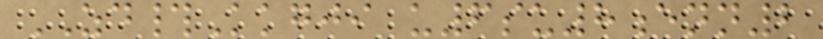ZD#Kkgji u6su8enn2
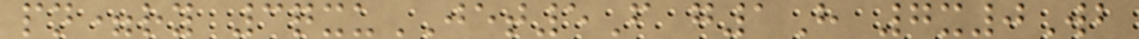pn=ry 3qxuJET5F g1H 7x0Wb
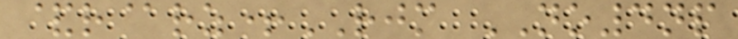&r@rz+RJM NO4np
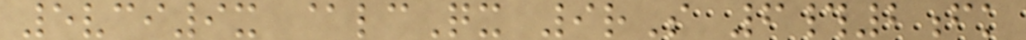5vci9x @lcQx 9rS 6#2fk
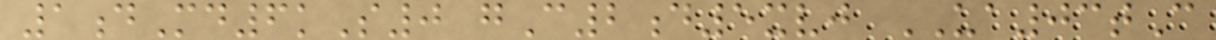1dMd6kS0 gC2d5xvj UA03tC
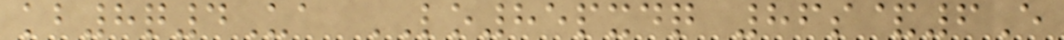kb8q4Ua LO85pxdq 86s&6E
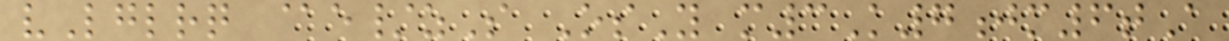vLglrq @e/zS OsY m3K7jm6tA
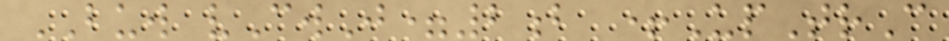BUW vCwJ=2b +UpTrC
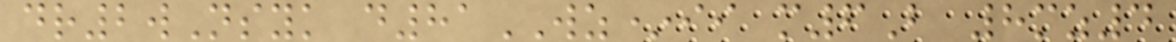dr2wNsyk d81WZ*ii m6B 8mz4
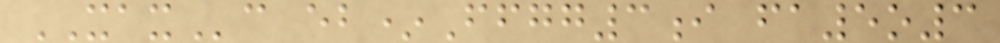XAXc eb*Ffgg3i fa5o3
